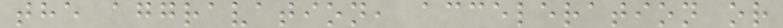the aggravation, acceleration or
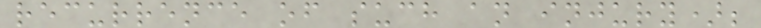recurrence of such an injury);
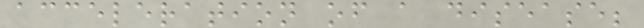acceleration of a disease;
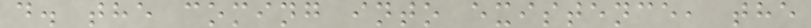d. the coming into existence, the
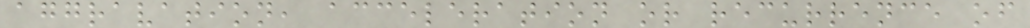aggravation, acceleration or recurrence of
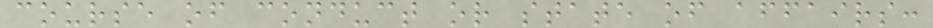course of conduct or state of affairs:
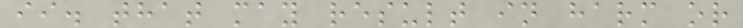ii. that may result in harm or
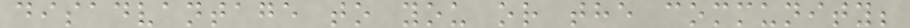disadvantage to you or the community;
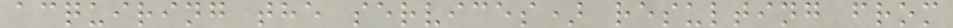acquiring the services) resulting from
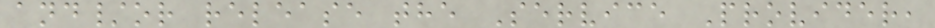and/or release the Service Provider,
